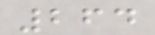264
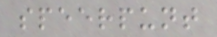speerpunt
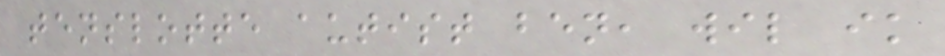tenslotte autist ben, wil ik
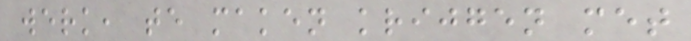werk, te maken krijgen met
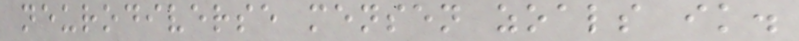neurodiverse mensen zoals ik.
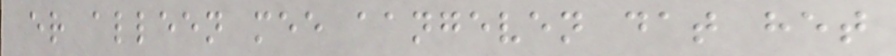er alleen mee aangeven dat het
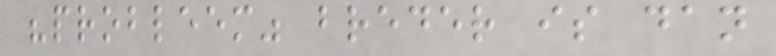"probleem" breder is dan
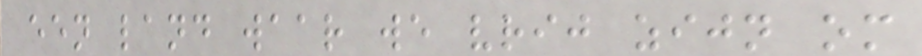een land waar we vrij zijn om
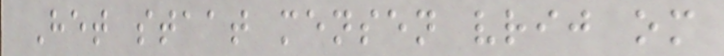Het staat mensen vrij om
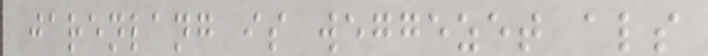jarenlang is weggezet als
